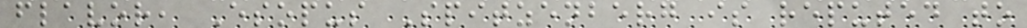flavor, Esopus Spitzenberg is reputed to
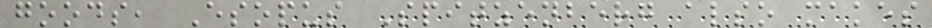goods, Esopus Spitzenberg also makes
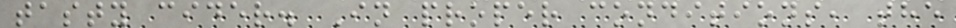tasty cider. In proper conditions, the
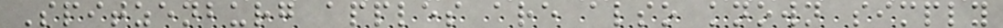Spitzenburg apples are also known simply
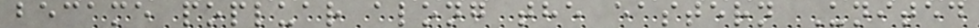became popluar along the eastern United
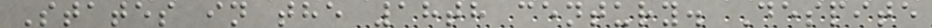States in the 18th century. Despite
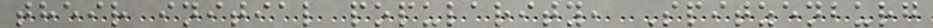their initial popularity, Spitzenburg
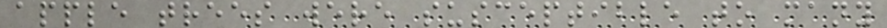apple trees were susceptible to many
